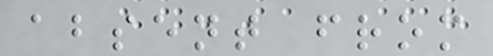absent from
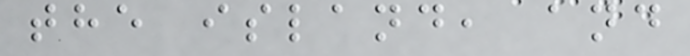the island, and
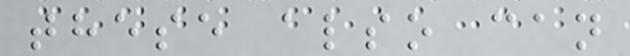these also can
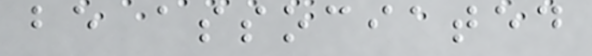be associated
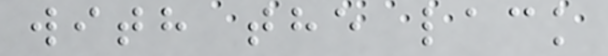with the lack
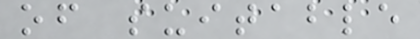of suitable
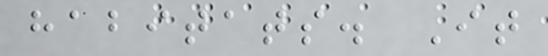habitats. It
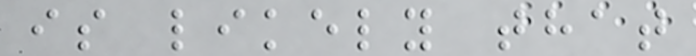is likely that
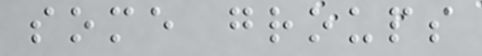some groups
